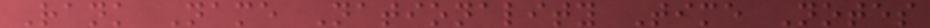Rank Name Nationality Time Notes
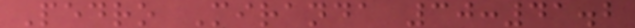Pedro Miranda 30:41.2
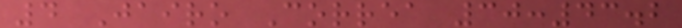4 Jairo Correa 30:43.2
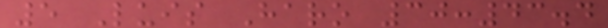5 Luis Haro 30:43.4
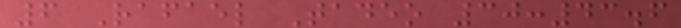6 Rafael Tadeo 30:43.6
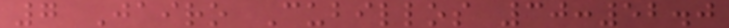7 Jairo Cubillos 30:52.0
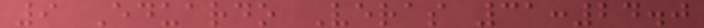9 Eduardo Veras 31:24.0
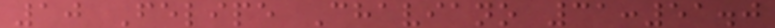10 Felipe Chaviano 31:51.0
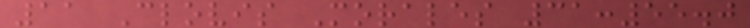11 Clovis Morales 31:55.0
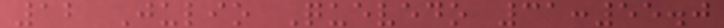12 Julio Quevedo 31:55.0
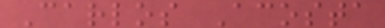Carlos Acosta
